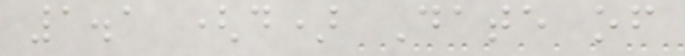1.1 (d) Date of
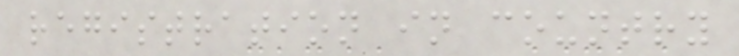registration in country
